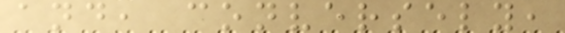and, conversely,
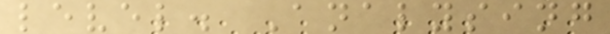level. Analysing
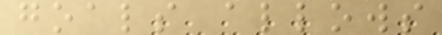goals allows
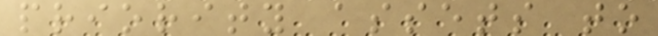priority assets to
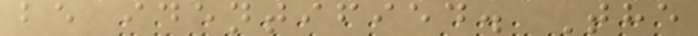be identified. The
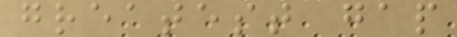greatest gap
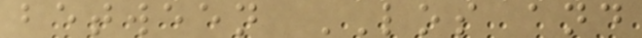between LOS and
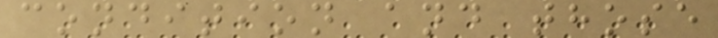condition and those
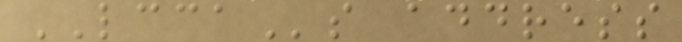LCCAs address
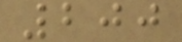200
